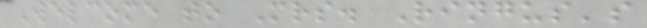Welcome to Mrs. Ringus's
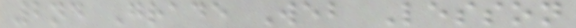2nd Grade Web Lesson
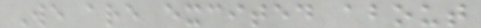We are excited about
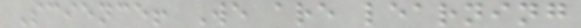Science! We are learning
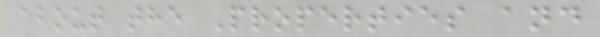about the Properties and
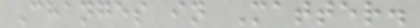Changes in Matter.
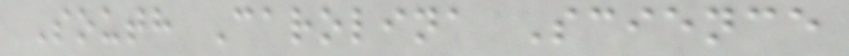South Carolina Science
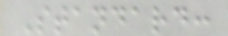Standard:
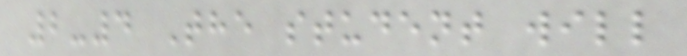2-4 The student will
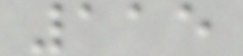115
